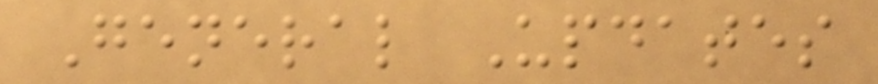General Updates
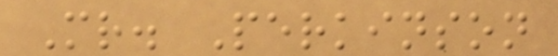Mr. Perkinson
